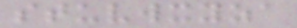stuvwxyza
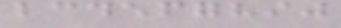bcdefghij
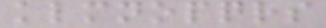klmnopqrs
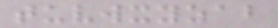tuvwxyzab
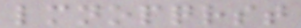lmnopqrst
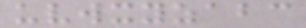uvwxyzabc
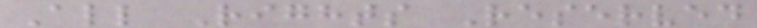All Rights Reserved
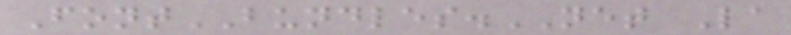FontBUNDLES.NET La
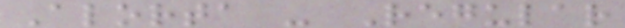Alorta - Regular
